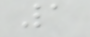1
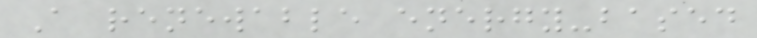A renewable energy-based
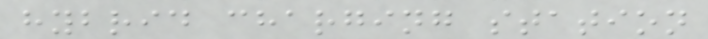hybrid charging station
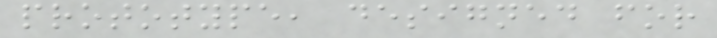prototype, designed for
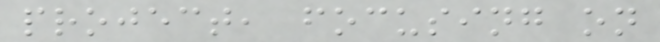project, focusing on
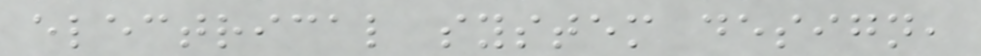electrical system design,
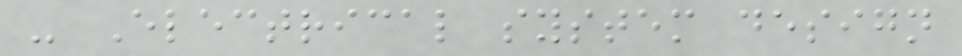- Electrical system design
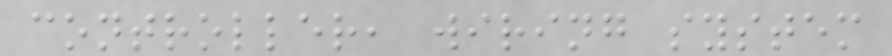controller, wiring system
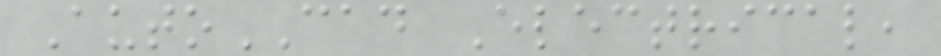AutoCAD Electrical,
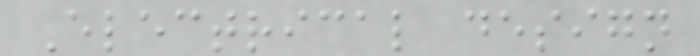Electrical design
